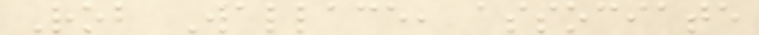Rob Wallace, associate
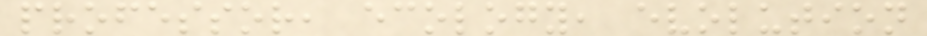professor, ecology, evolution
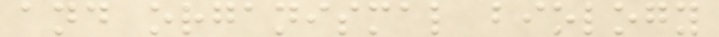and organismal biology
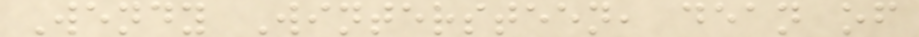Wendy Wintersteen, dean of
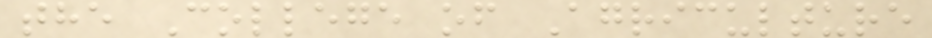the College of Agriculture
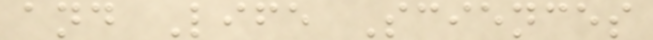and Life Sciences
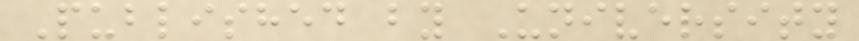Published by University
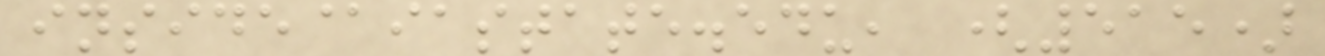inside@iastate.edu, (515)
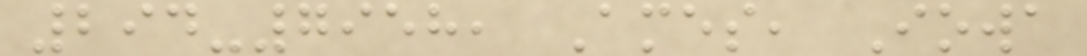294-7958, Ames, Iowa
